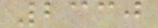2330
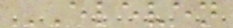ELEVEN
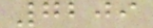7209
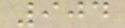904
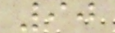90
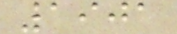1901
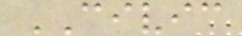CIVIC
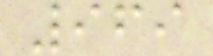969
